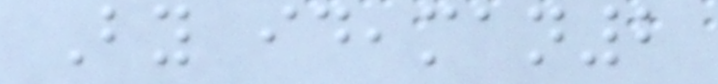By ideaman2
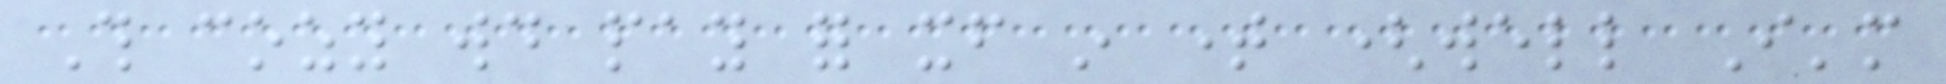This cozy would pay for itself in time (well I'm
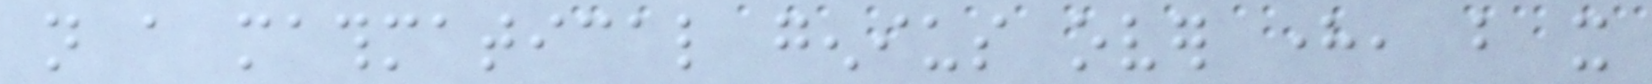not a mathmatical genius over here, but it
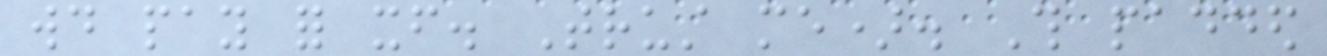would pay for itself. Trust me). This padded
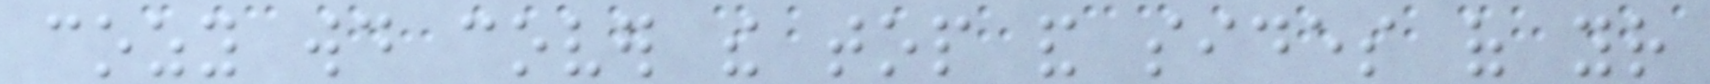cozy would cover the top and sides of your
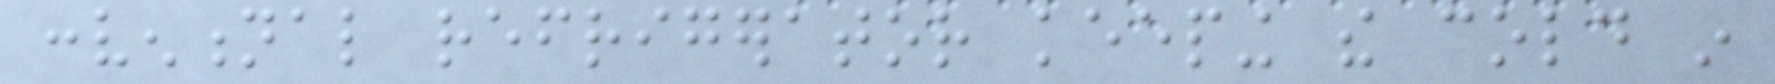conventional refrigerator keeping the cold in
